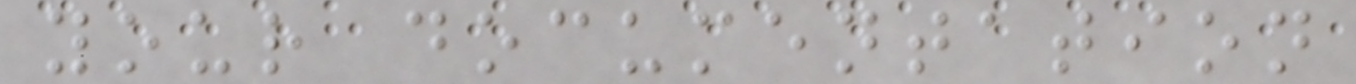your documentation
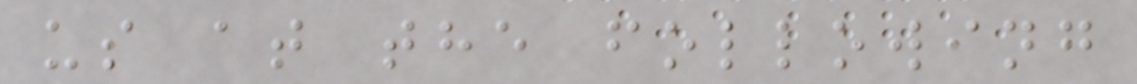us at the following
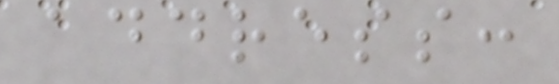address:
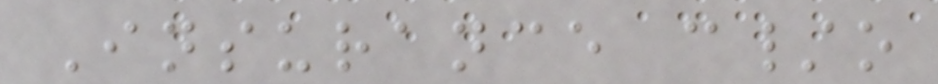Insurance c/o
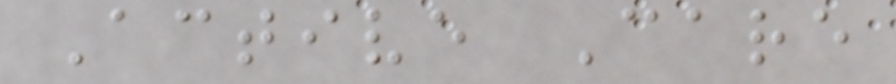Active Care
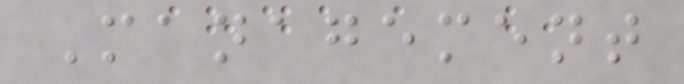Management
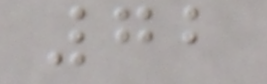72
